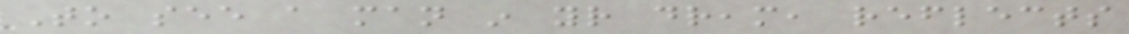To see a man in your dream, reflects
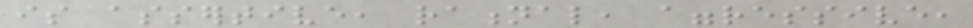is assertive, rational, aggressive,
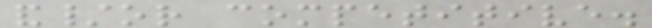and/or competitive.
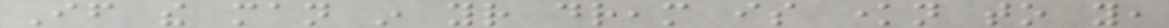If the man in your dream is known to you,
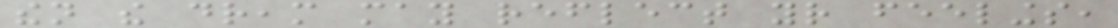then the dream may reflect your feelings,
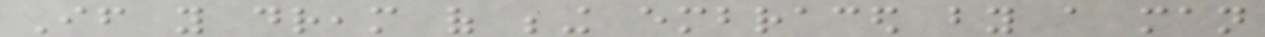If you dream of being embraced by a man
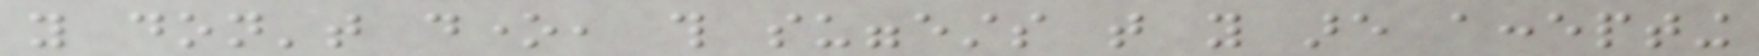you don't done, this suggests that you are accepting
